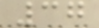37
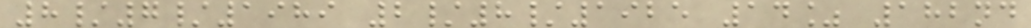8/7/1989 2/8/1925 14% 182nd
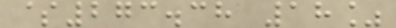$273.38 18%
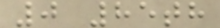0 85th
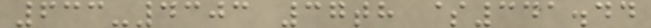633-4303 37th $341.44
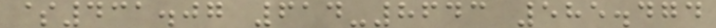$431.07 614-8643 585.474
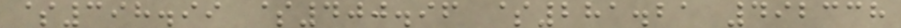$398.99 $400.96 $281.21 492338
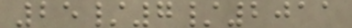25/7/2011
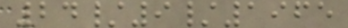24/9/1965
